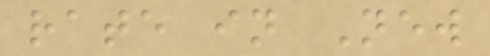rate in New
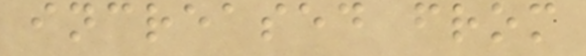increased from
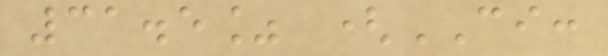31.5% (CI:
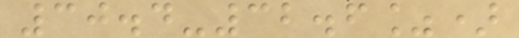30.4-32.6%)
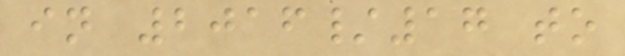in 2016/17 to
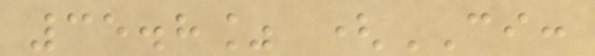35.8% (CI:
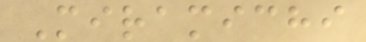Miramichi
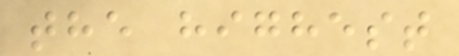the highest
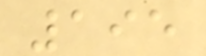195
